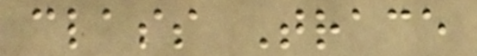class Trace
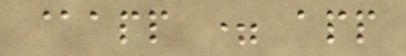@app = app
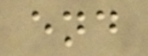end
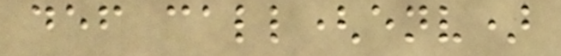def call(env)
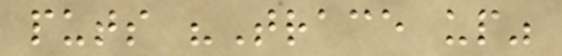puts "Trace up"
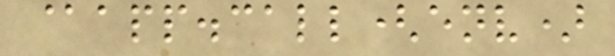@app.call(env)
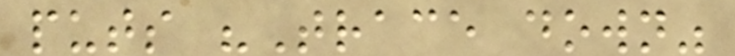puts "Trace down"
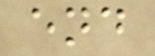end
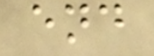end
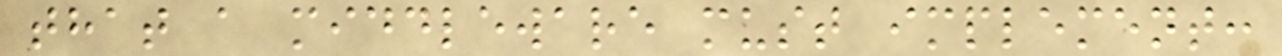that a middleware must implement:
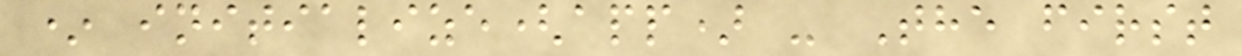* initialize(app) - The first
